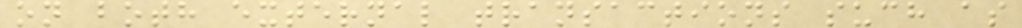on both external transactions such as
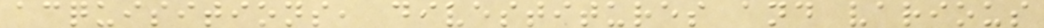acquisitions, divestitures and various
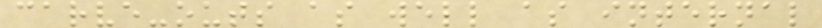carve-outs as well as internal
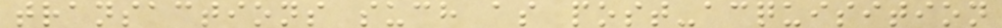transactions such as post-acquisition
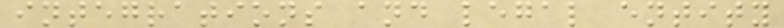integrations and legal entity
